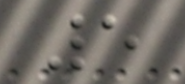5
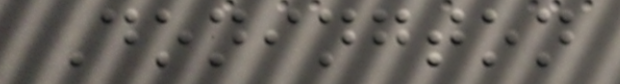Donington
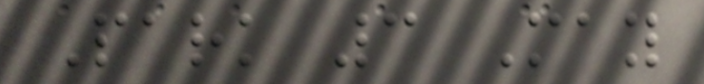Park 3 May
